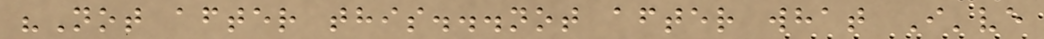"Not after this...not after what I've
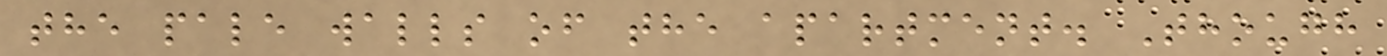the pale walls of the apartment. Though
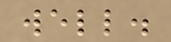well.
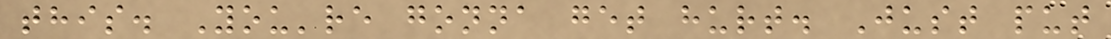this. You're gonna get hurt. Just put
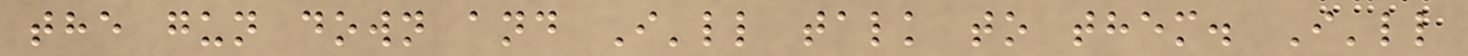the gun down and I'll talk to them. I'll
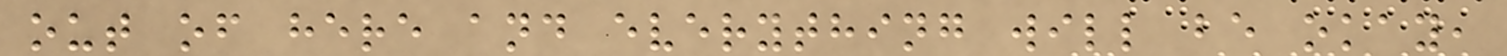out of here and everything will be okay,
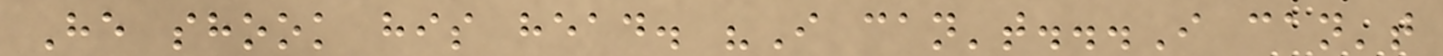He shook his head. "I can't...I can't
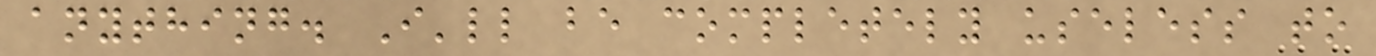anything. I'll be completely useless to
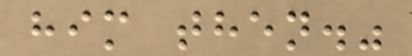him then."
